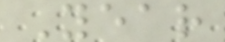Year
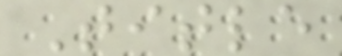Title
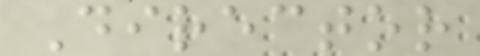Director
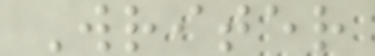Writer
